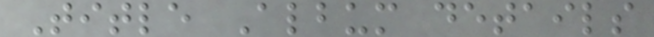Title Album details
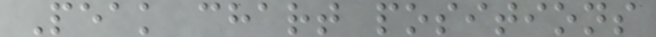Peak chart positions
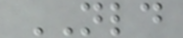NLD
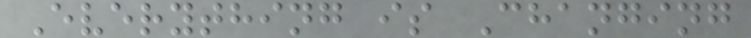Everything is Changing
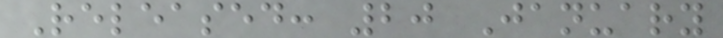Released: 20 January
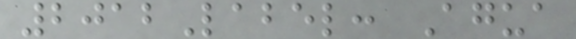2012Label: Agua
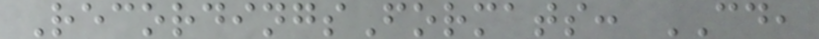RecordingsFormats: CD,
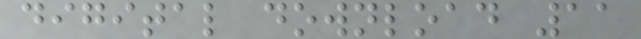digital download 11
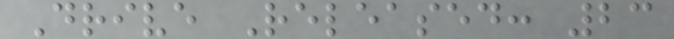Drive Released: 23
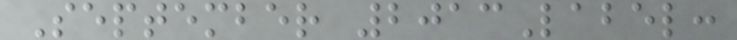September 2013Label:
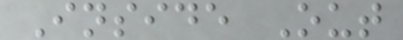Inside Out
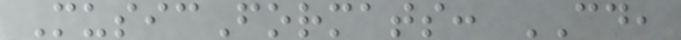MusicFormats: CD,
